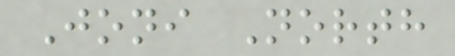Joni North
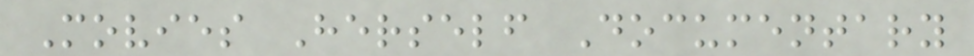Movies Herself Documentary
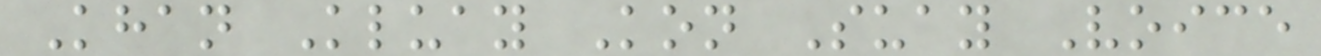Khan Kluay Kon Suay Voice
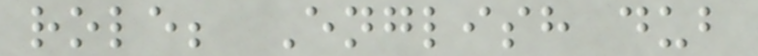role; English dub
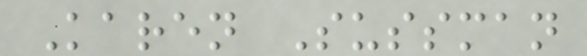Karen Sussman
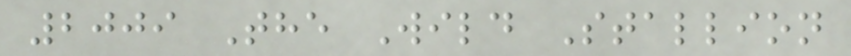2009 The Wild Stallion
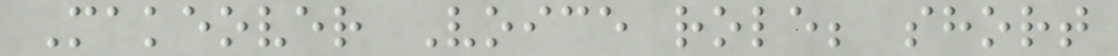Makeover Voice role; short
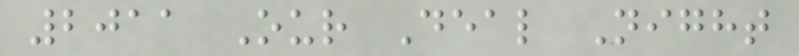2011 Our Deal Night
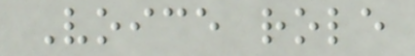Voice role
